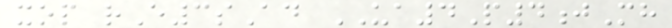xop rE3sAd UA4P4jMh
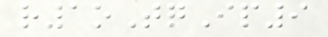r1oTqIp9
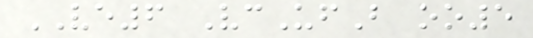VE6 VcUfB oo5
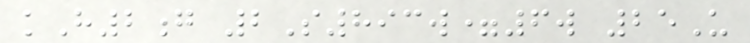kH2g 2S893w=6w 25U
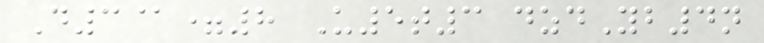D3@=8 U5t3 dzdYb4n
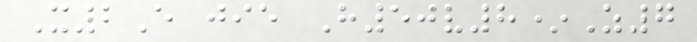X2E jie H50v8*Z7
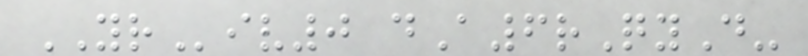YRiv0 dA6rQyD-
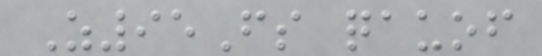Z95Fs qauof
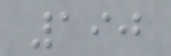190
